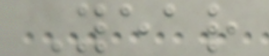Year
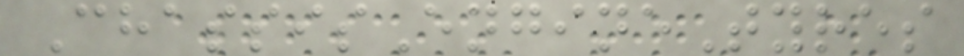ChassisEngineTyres
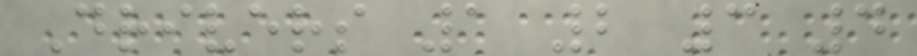Drivers 1 2 3 4
